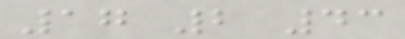17 2 43
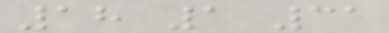18 1 31
